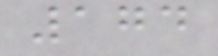174
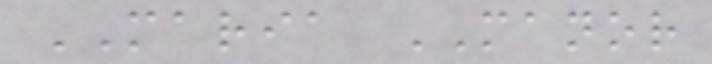MARIA MANOR
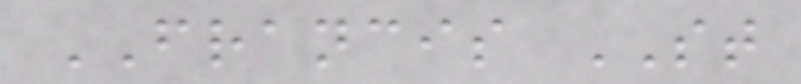FRANCIS ST
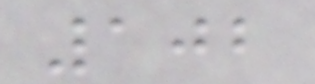102
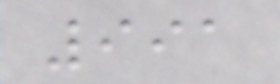991
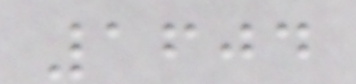1604
